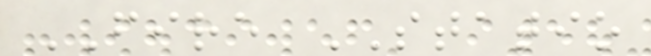FIRE STATIO
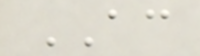AC
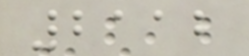2112
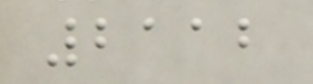2112
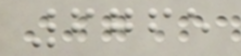6765
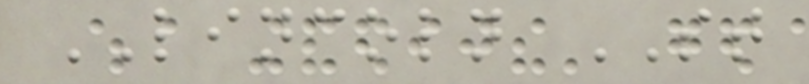LINCOLN ST
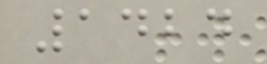1424
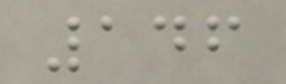146
